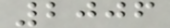2006
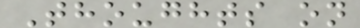Thoughts on
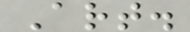Art.
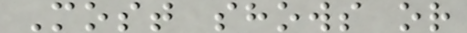Most shows or
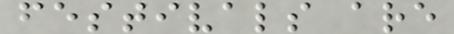festivals are
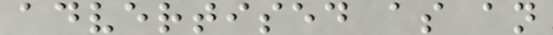advertised as an
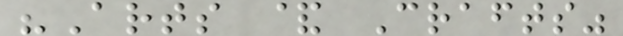"Arts & Crafts"
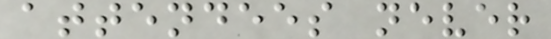attendees never
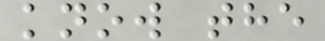know the
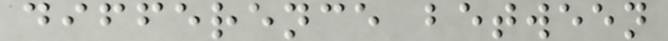difference between
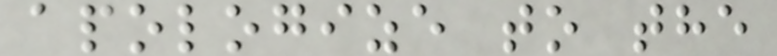apologize to the
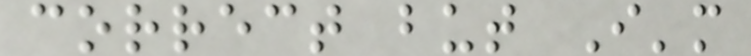correct but I'm
